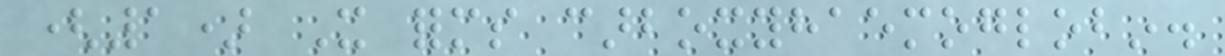(1) It forms carboxyhaemoglobin.
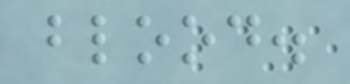blood.
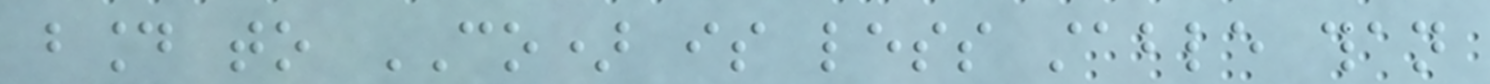bound to CO) is less stable than
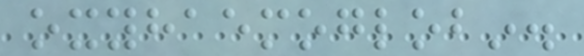oxyhaemoglobin.
